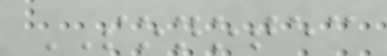SONOTEC
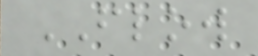FLOW
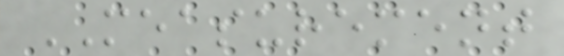MEASUREMENT
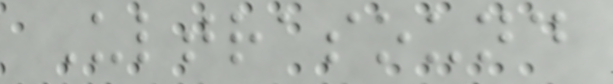Ultrasound
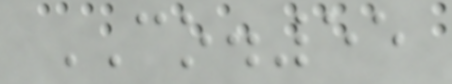CO.55
